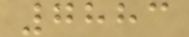7883
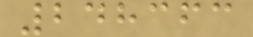248363
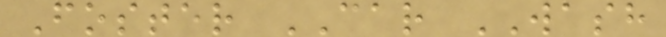Foster CAR WASH
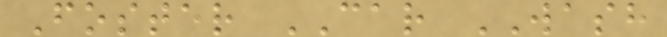Foster CAR WASH
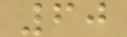60
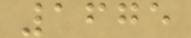1675
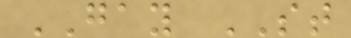GAY ST
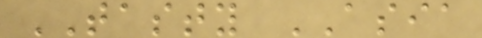TASTY ASIA
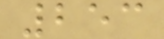253
